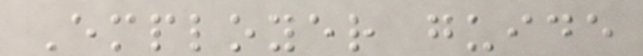Employer guide
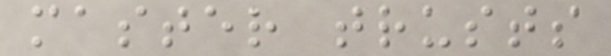master trusts
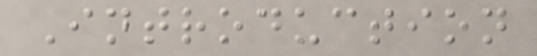Introduction
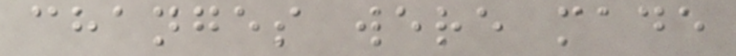changes were made
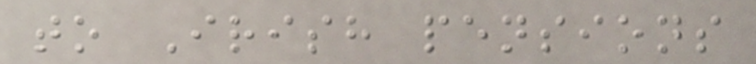to Irish pensions
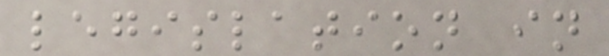legislation in
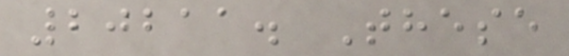20211. These
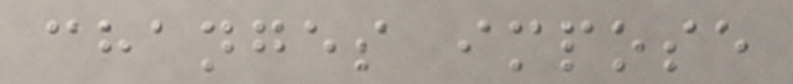changes impose
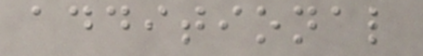additional
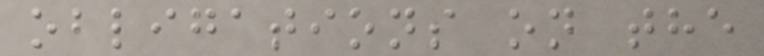obligations on the
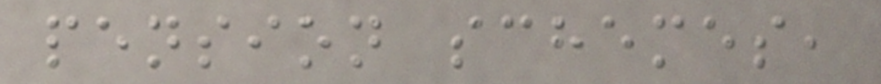pension schemes,
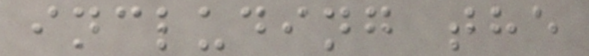including the
